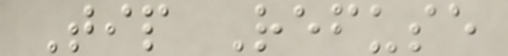Tip Refuse
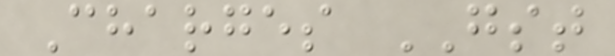Charges GST
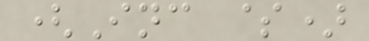(Inc $)
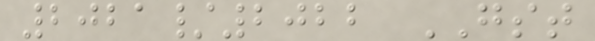2021/2022 GST
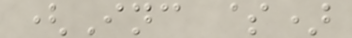(Inc $)
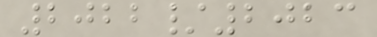2022/2023
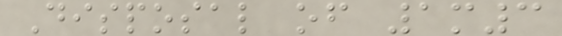Disposal of 1m3
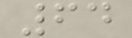64
